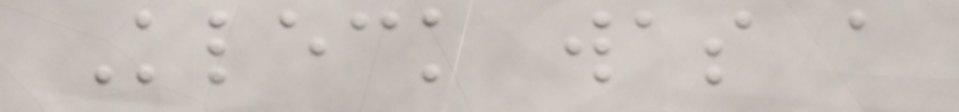Kleck was a
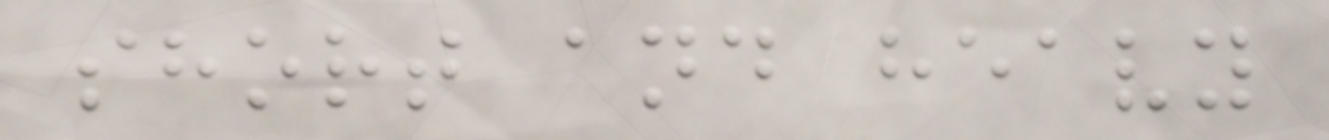short and heavy
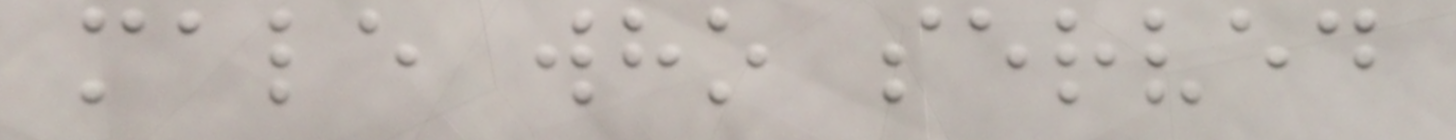male who served
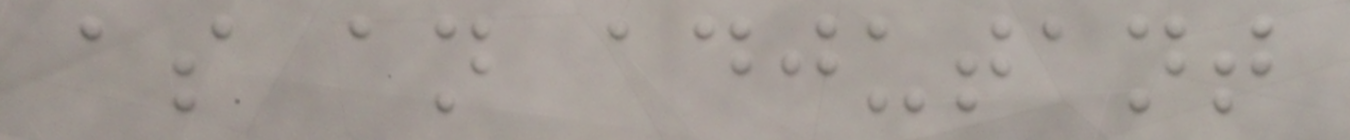as an adjutant
